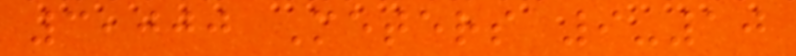3,000 Meters 9-10
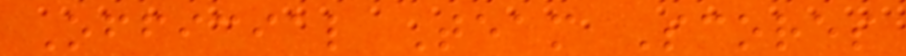Official Team Scores
